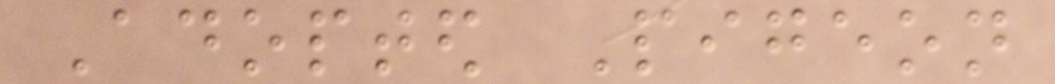Adopted Pigeon
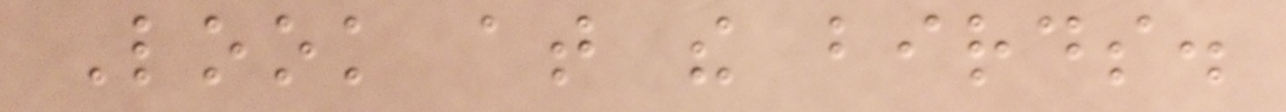Look at the birds.
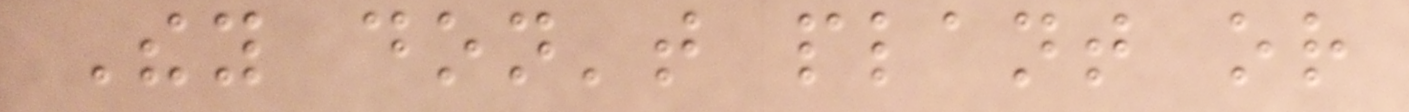They don't plant or
